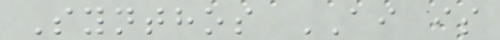Synthos AI is
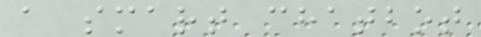a smart chatbot
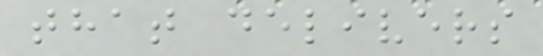that delivers
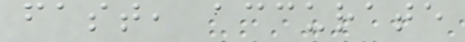fast, accurate
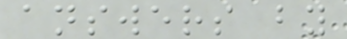answers by
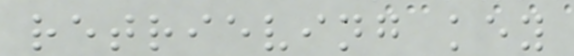retrieving key
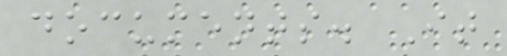documents. It
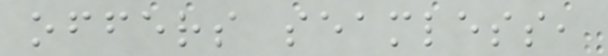offers seamless,
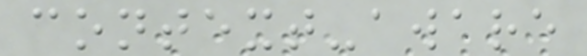context-aware
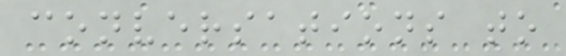conversations to
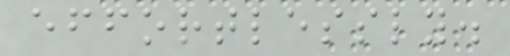effortlessly.
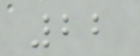22
